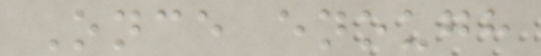Once enough
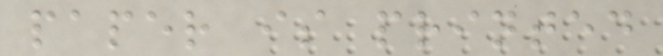paper is printed
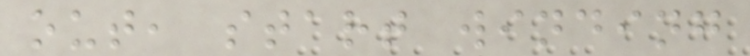out, start winding
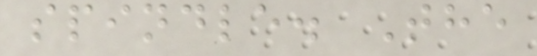spindle. The
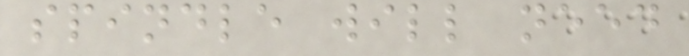spindle will need
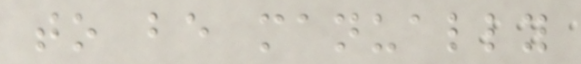to be manually
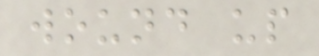wound up
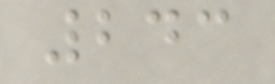243
